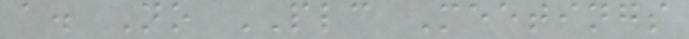a. No PLC Meetings
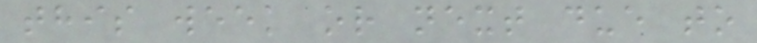this week or next due to
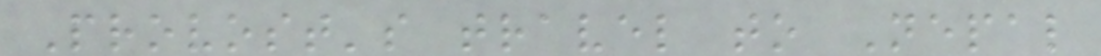Provost's travel to Nepal
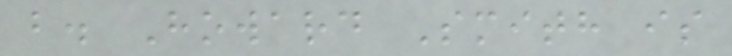b. Howard Smith is
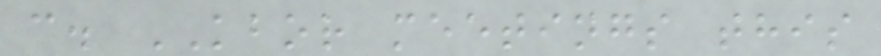c. KBOR meetings this
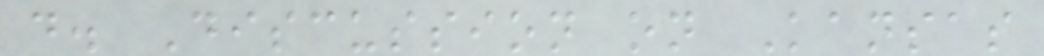d. Discussion on Kansas
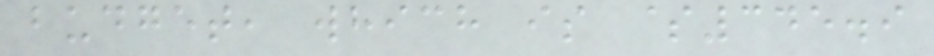budget, which is $345.9
